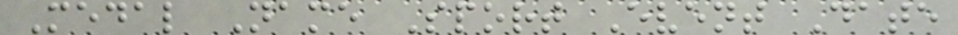Medal Name Sport Event Date
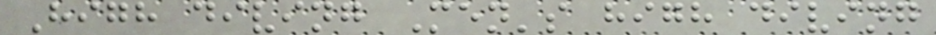High diving Men's high diving
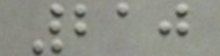210
